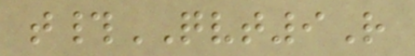t#QVT9R
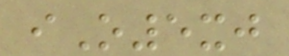iO5xj
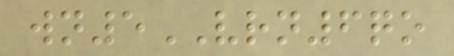wn5VRN6qo
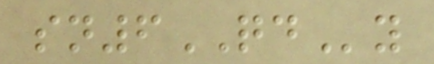sn6QDy
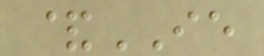&IE
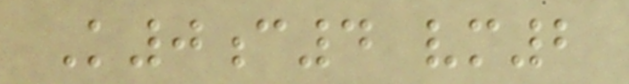K0c4 vm2
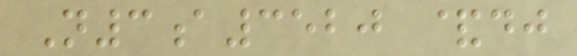N3a3520 &dj
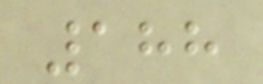188
